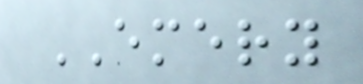EMERY
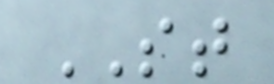ST
